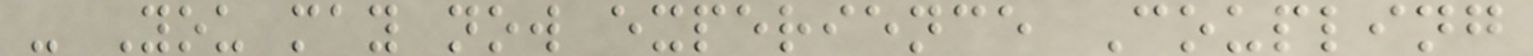- You may now experience Coupling
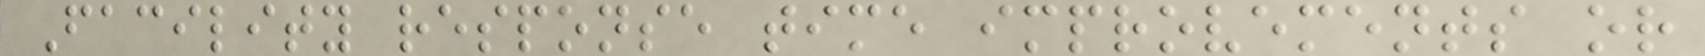Facility response time improvements or
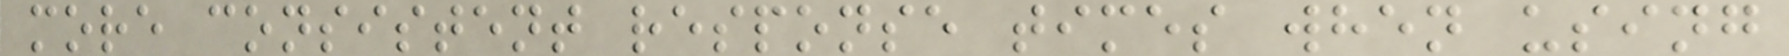more consistent response times when using
